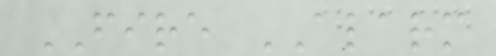FIRE ALARM
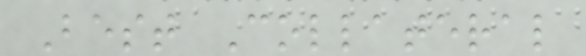Best Collateral
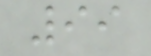99
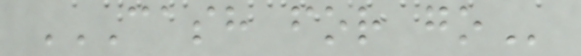CASH FOR GO
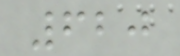620
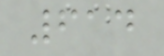614
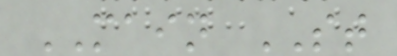MAIN ST
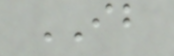IB
